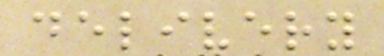delivery
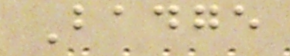Badge
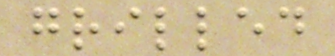grilled
